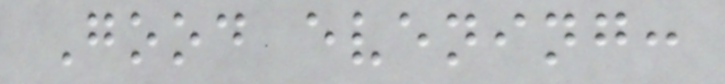Good evening:
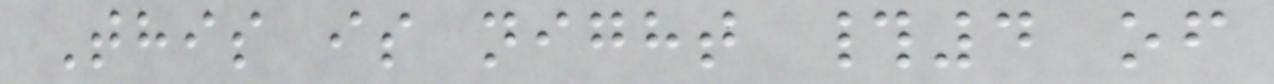This is night #4 of
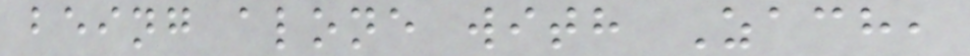being alone with Zach,
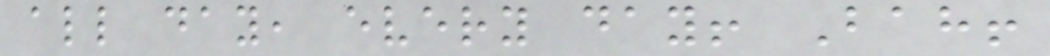all day, every day! Bah!
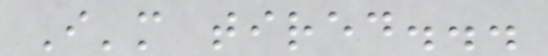I'm tired...
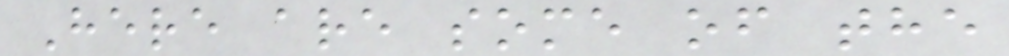Here are some of the
